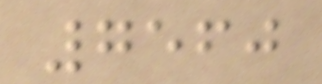7560
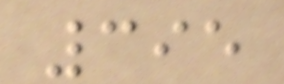395
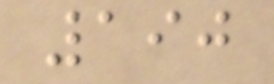190
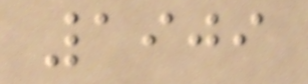1909
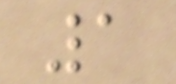1
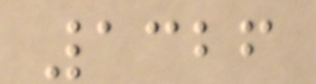1326
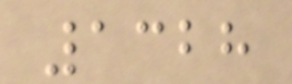1328
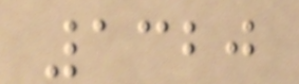1320
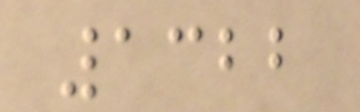1322
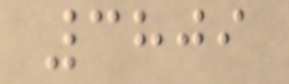3809
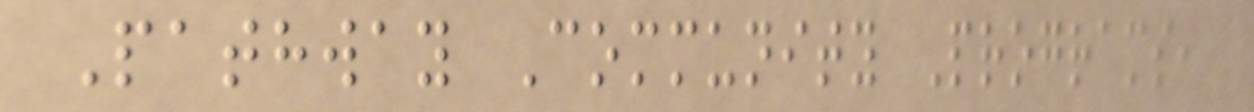Pathway Community Programs,
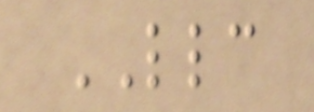LLC
